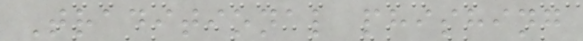Traditional phishing
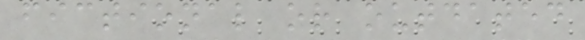fictional or outdated
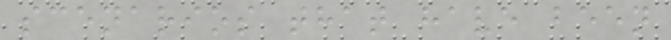scenarios that have been
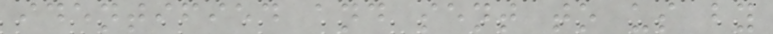identified and sent to us by
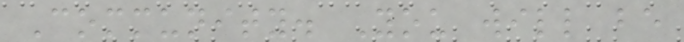Community. You will be
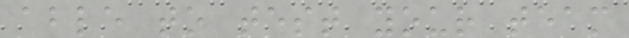able to test your team
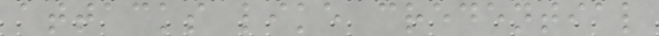attacks like credential
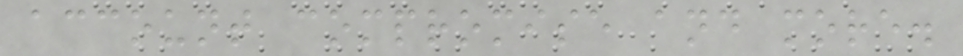account compromise and more.
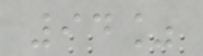94%
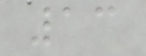13
